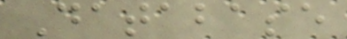Database
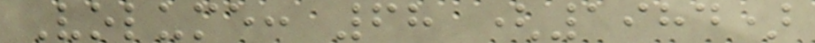Volume: 68 (1984)
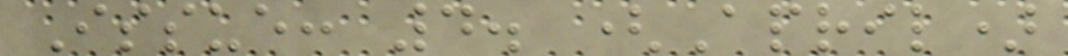Issue: 4. (April)
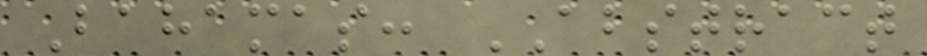Bahamas: ABSTRACT
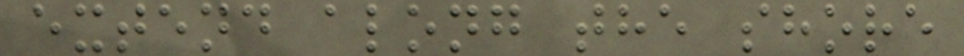extend along the shore
